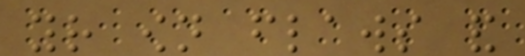your own flaws and
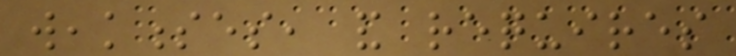weaknesses, and requires
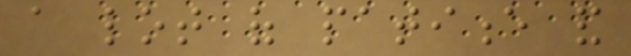a lot of patience and
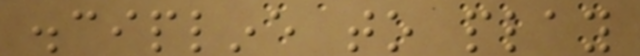discipline to play
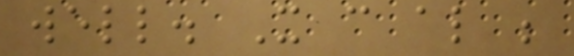well. It can also be
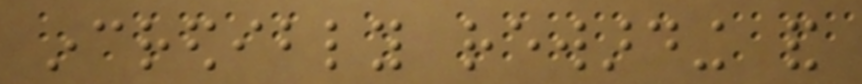incredibly rewarding and
